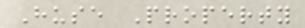Huse Property
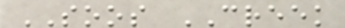SOOS CREEK
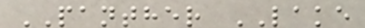PANTHER LAKE
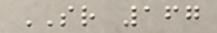SR 167
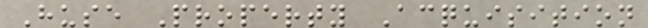Huse Property Acquisition
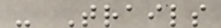- Trails
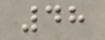48
